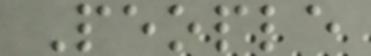People
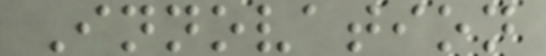Innovation
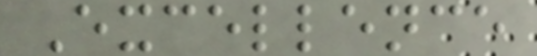Excellence
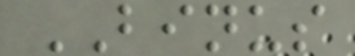BINUS
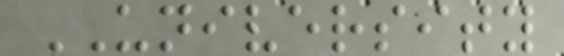UNIVERSITY
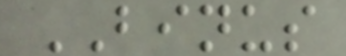BINUS
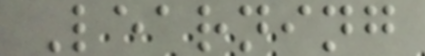Learning
